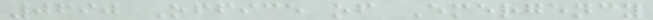0690 Office of Emergency
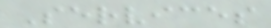Services
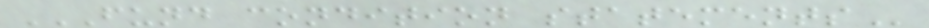FUND CONDITION STATEMENTS
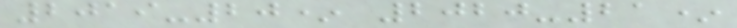2019-20* 2020-21*
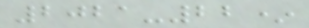2021-22*
